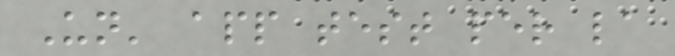Un' app test per la
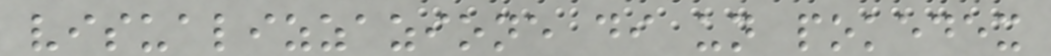visualizzazione di un pokedex
